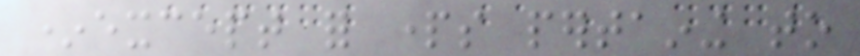*except for parts pertaining to
